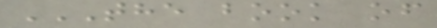THE BOOK OF
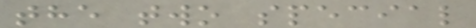the two special
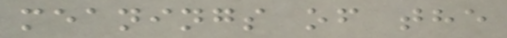meanings of the
